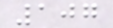107
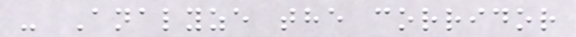- Analyze the corridor
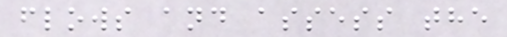flows and assess the
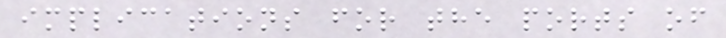implications for the ports of
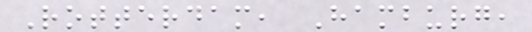Rotterdam, Hamburg,
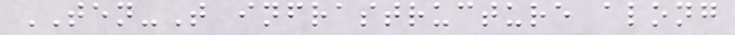TEN-T infrastructure along
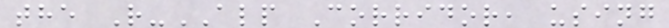the R-ALP Corridor, using
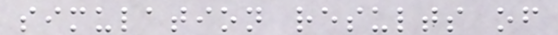simulation results of
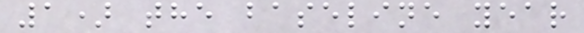1) the baseline year
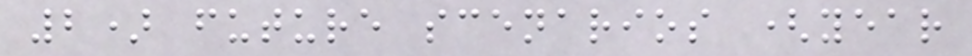2) future scenarios (year
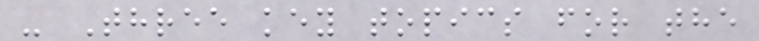- Three key topics for the
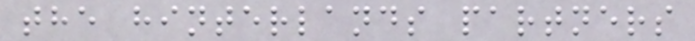the hinterlands partners
